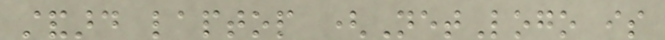standard laptop (NetLogo is
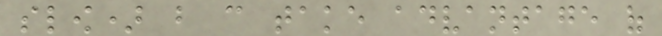slow) but can take advantage of
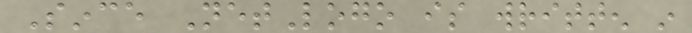Since NetLogo is written in
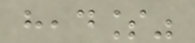headless"
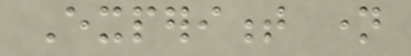Experiment name
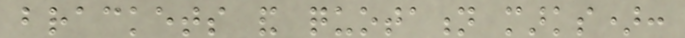brackets and quotation marks):
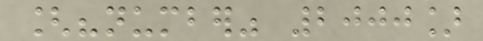["number" 2000]
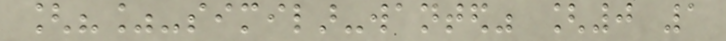["%-similar-wanted" [0 1
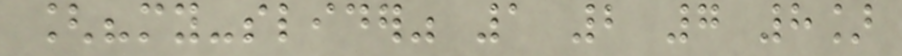["my-slider" 1 2 7 8]
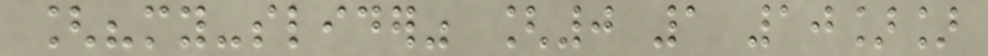["my-slider" [0 1 10]]
